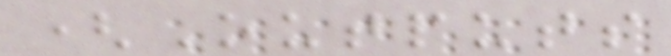(Outputs
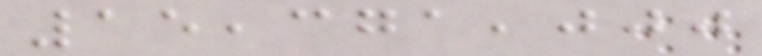15,371,000
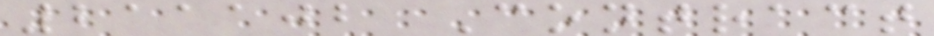211102 Contract
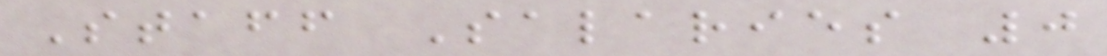Staff Salaries 0
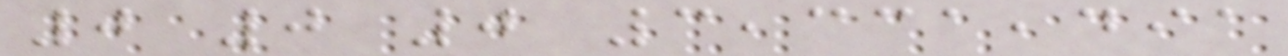0 0 0 3,331,491
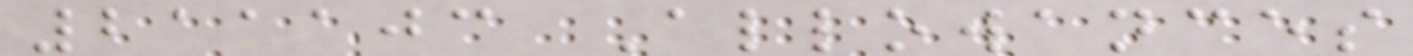211103 Allowances
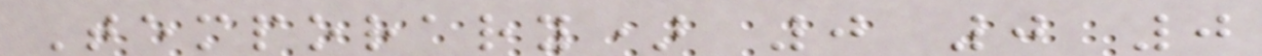Temporary) 0 0 0
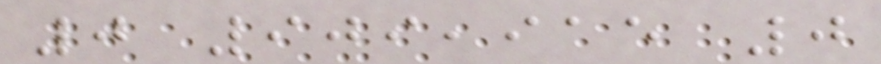0 909,915 0
